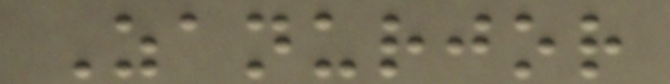Zanurjor
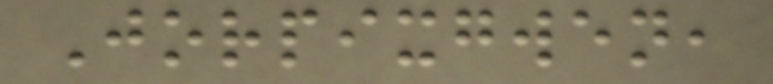Jorpixgwen,
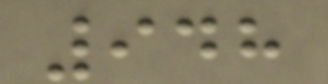948
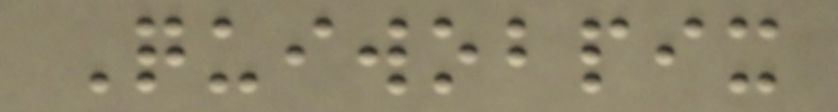Quiwobpix
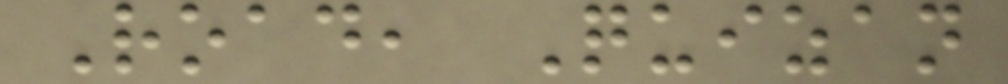Road, Quizan
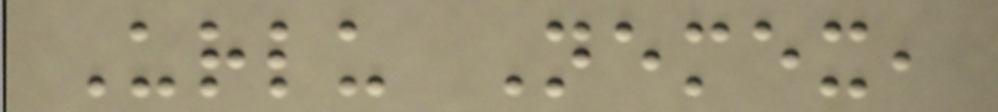Urlu Nemex,
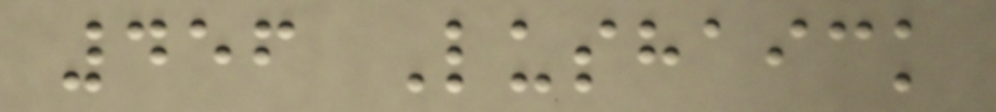456 Lushaick
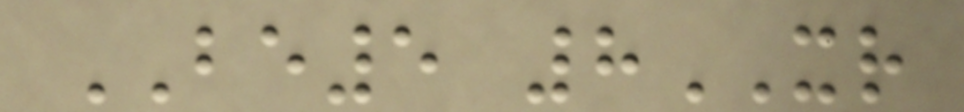BE5 8XR
